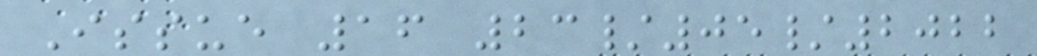Issue 16 23/05/2022
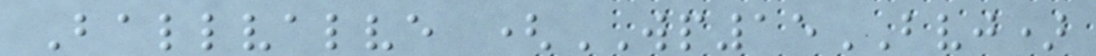Ballvalve (WP15BVJ)
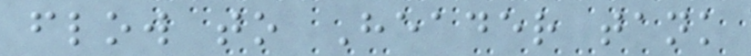flow to Header tank
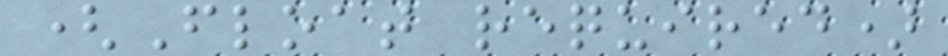(Float required)
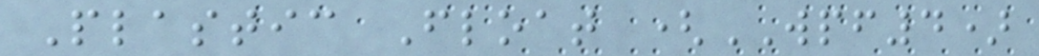Plastic Float (WPF4)
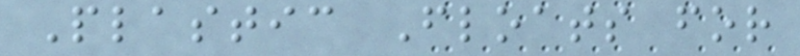Plastic Floats for
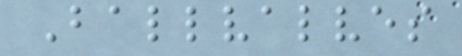Ballvalves
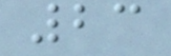23
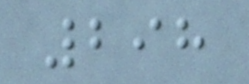298
